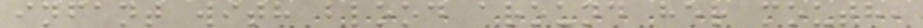infant with blood around her mouth,
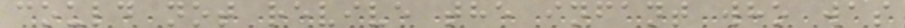could not revive the infant who was
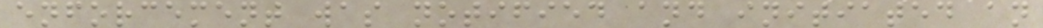enforcement was notified and initiated an
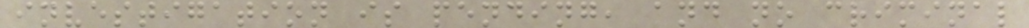investigation is pending, and no criminal
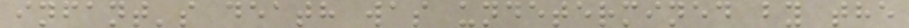infant's death was undetermined by the
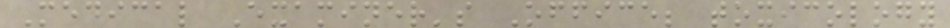Medical Examiner's Office; toxicology
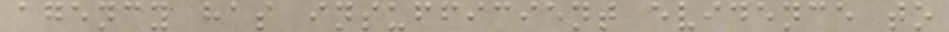agency has insufficient evidence to
